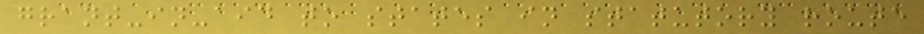grant-in-aid to states in statutory route
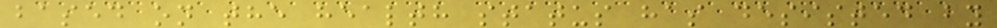based on the health status has desisted by
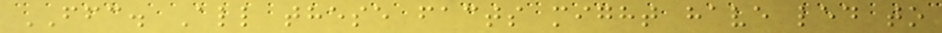FFC. All these facts might have led to
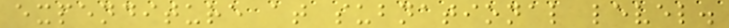expenditure at subnational level.
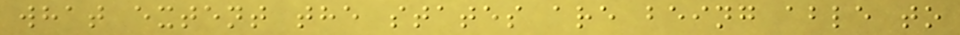what extent the states are being able to
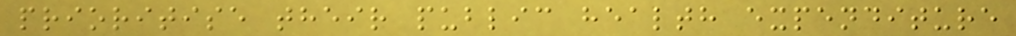prioritise their public health expenditure
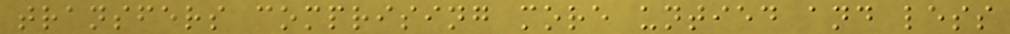transfers comprising more untied and less
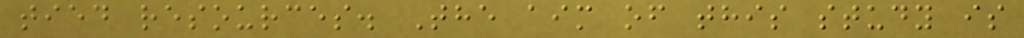tied resources. The aim of this study is
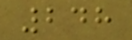248
